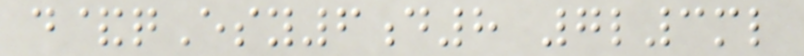d&qEsy6d8 7l3ml
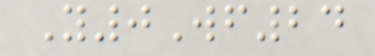Y0Wf24
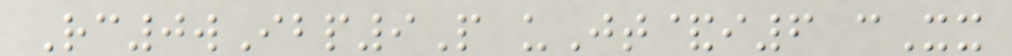Rc0wIbp9P uJt&i6 cXx
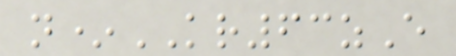n*KR63zE
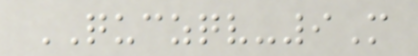QUCZQV-9M
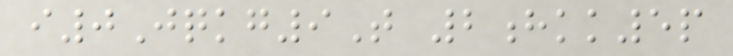i0Jqkg9T 2hkk5p
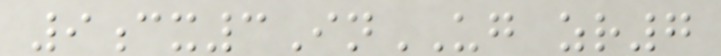9cx3InUG zr7
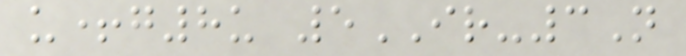u+g8u 5IR-3N
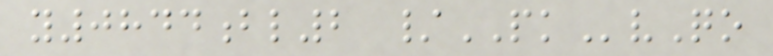y0844bl2 /PKvQo
